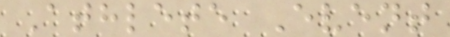Athlete Event
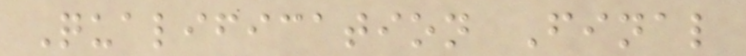Qualification Final
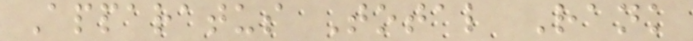Apparatus Total Rank
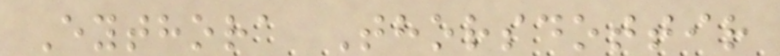Eythora Thorsdottir
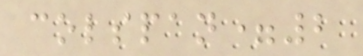colspan=2
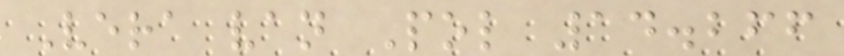Vera van Pol 14.266
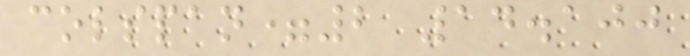colspan=2 14.100
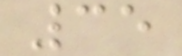35
